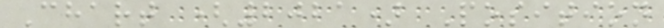Chart (2021) Position
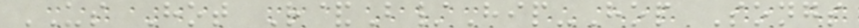US Hot R&B/Hip-Hop Songs
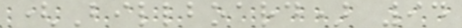(Billboard) 94
